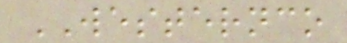WESTERNCO
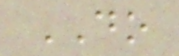DO
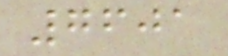7601
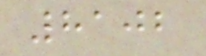8102
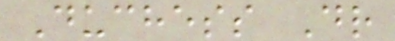Duchess Dr
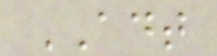ADT
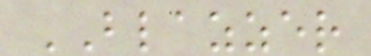BLAZZER
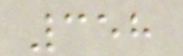358
